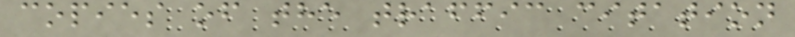copies of the traffic citation
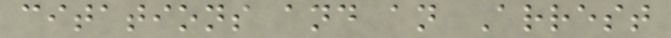citations and an Arrest
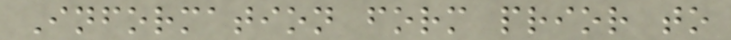Information form prior to
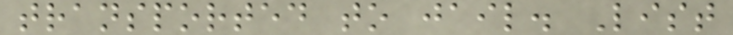transported to jail. List
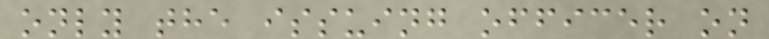only the issuing officer on
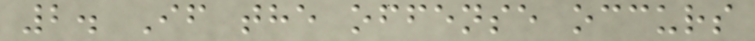2. If the offense occurs
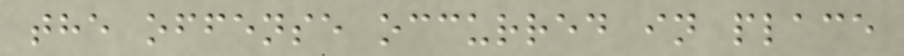the offense occurred in place
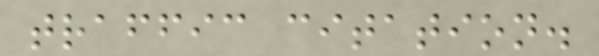traffic citation.
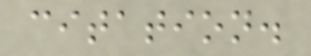citation.
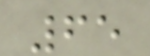65
